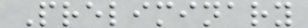Preliminary
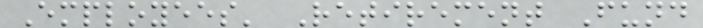Employees' Retirement Fund
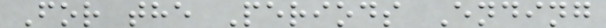For the Periods Ending
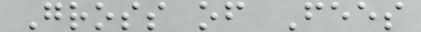Gross of Fees
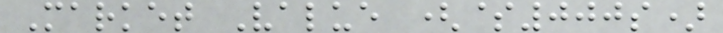Market Value ($000s)
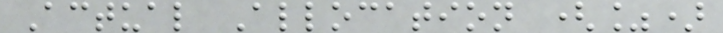Actual Allocation (%)
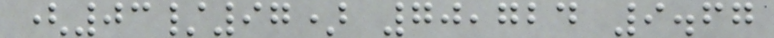(03/97) 70,724 9.67
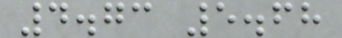4.73 5.68
